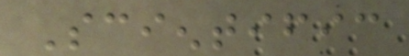Scientific
